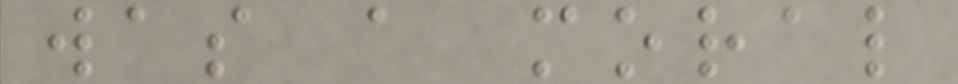was a moral
